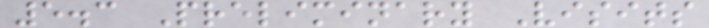5.3 Preliminary Visits
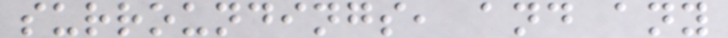surroundings, and any
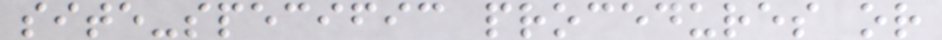site-specific procedures or
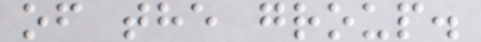of the group.
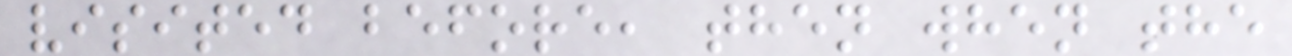visited before, then when the
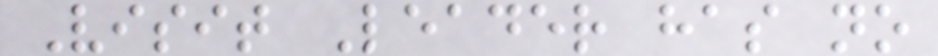Visit Leader has no
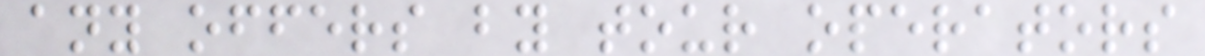any offers by tour operators
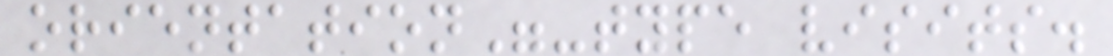orientation"-type visits.
